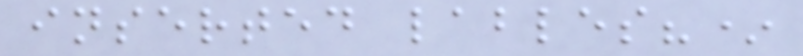inserted lables?*
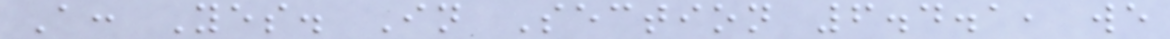A: Yes. In Section 6.4.1, we
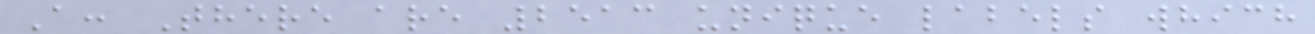A: There are 2513 unique labels which
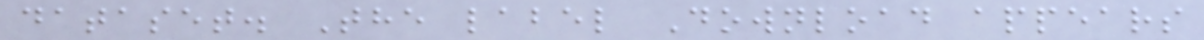dataset. The label Download appears
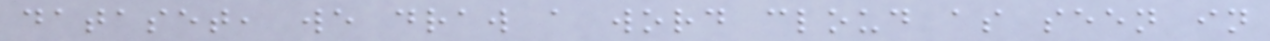dataset, we draw a word cloud as seen in
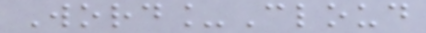Word_Cloud
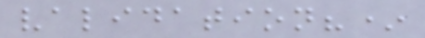validation?*
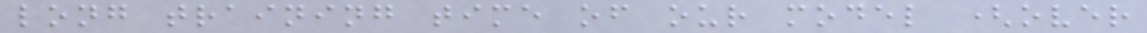long training time of our model (over
